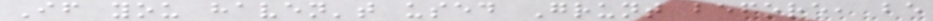If you haven't used Grunt before, be
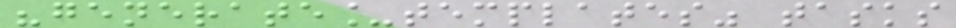"generate_templates" tasks
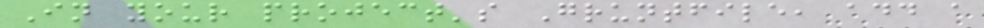In your project's Gruntfile, add a
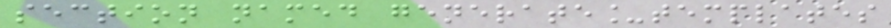section named generate_templates
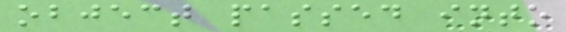object passed into
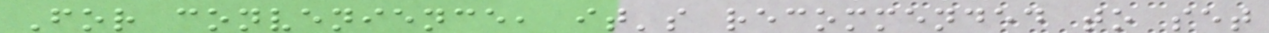For convenience, it's recommended to set
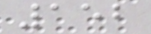152
